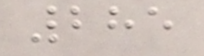285
